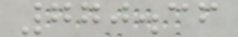770.36
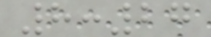8:27
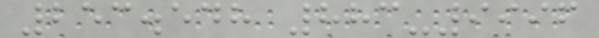253.548 883-9996
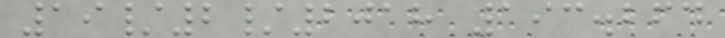19/2/2018 193.264
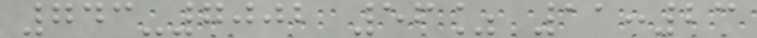743-7002 56% 11:23
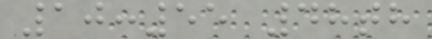10:55 48th
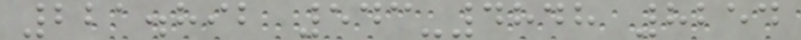221.892 543-4848 8254
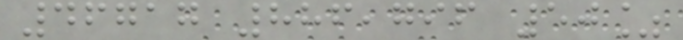46717 886,796 50%
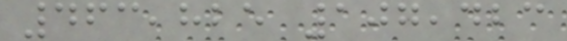463,825 107,423
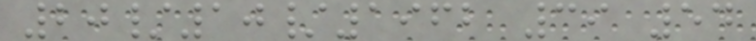20/10/1962 39 54
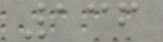136
